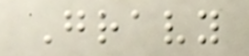Gravy
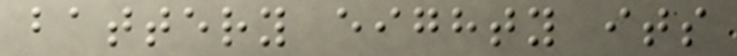battery eighty its
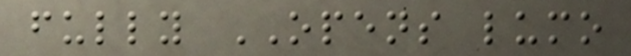fully OPENS lumo
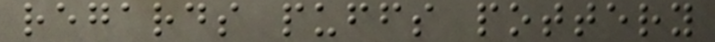regards puffs pottery
